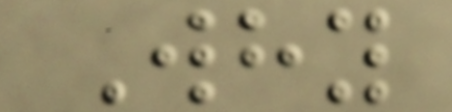Why
